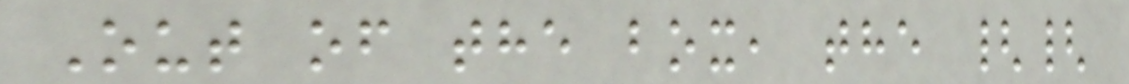Out of the box, the {{
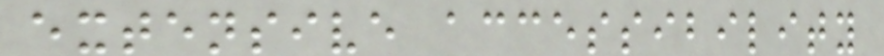extensive accessibility
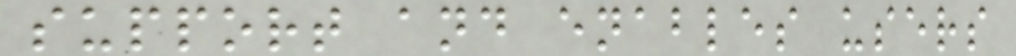support and enables users
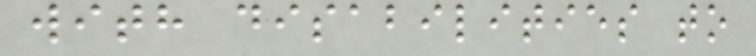with disabilities to
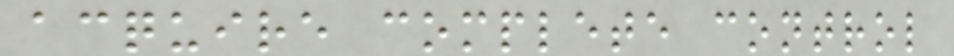acquire complete control
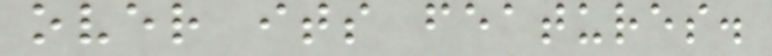over its features.
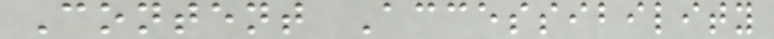Content Accessibility
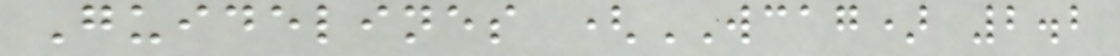Guidelines (WCAG) 2.2
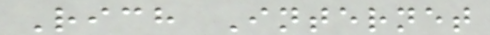Rich Internet
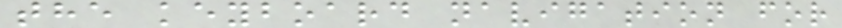the keyboard navigation for
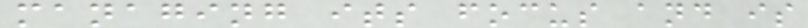managing its focus and is
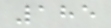185
